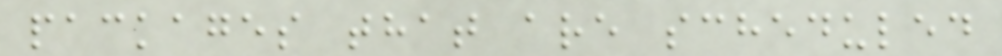packages that are scheduled
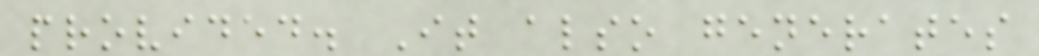provided. It also generates
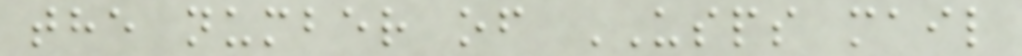the number of USPS mail
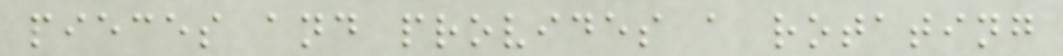pieces and provides a rotating
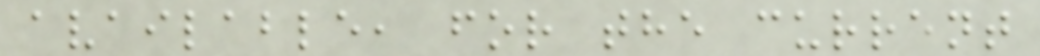available, for the current
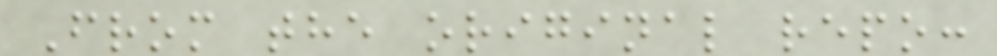From the original repo:
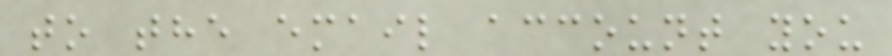to the email account you
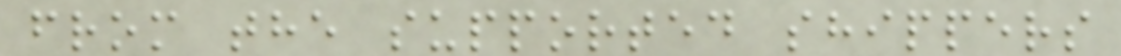from the supported shippers
